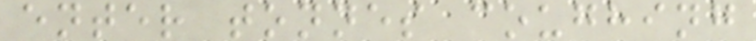enter tonnes coughing
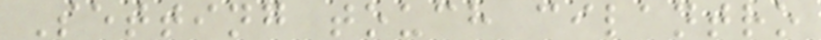Setting touch cilantro
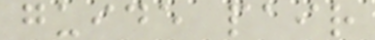guide pair
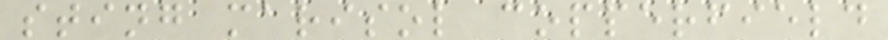sting marisol copperfield
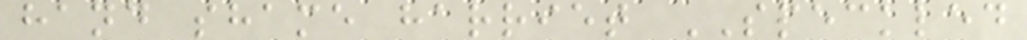hand shame harriet SPECKLED
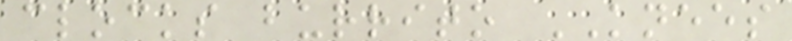clocks burrito KNEES
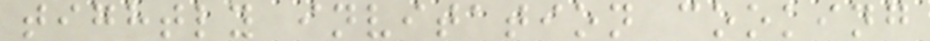tightly invitation cooking
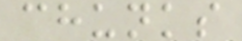chunks
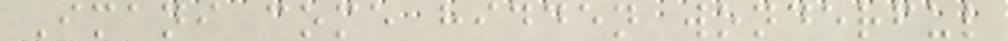Imani come hidden wonderful
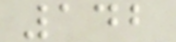142
